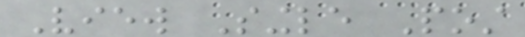View Single Post
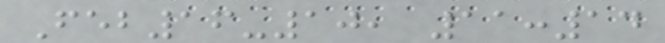Feb16-10, 11:14
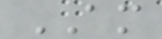AM
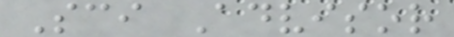Sci Advisor
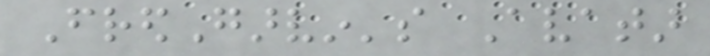FredGarvin's Avatar
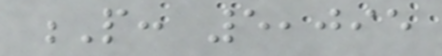P: 5,095
